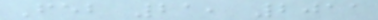Feb 21, 2011
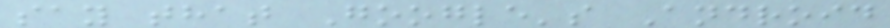say that Google's Android
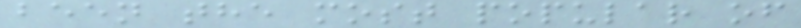been the most popular of
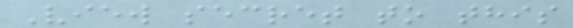View secret to this
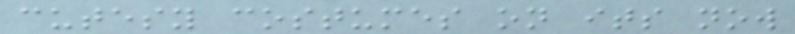cutesy costumes on its now
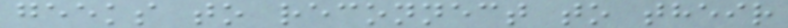geeks to reconnect to their
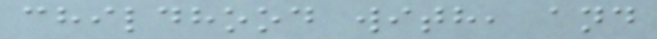childhood with, and
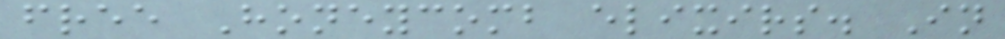free Honeycomb elixirs. In
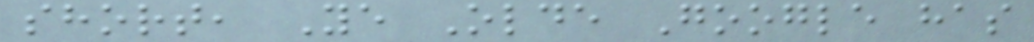short, Ye Olde Google has
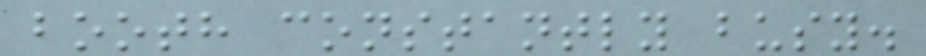booth constantly busy.
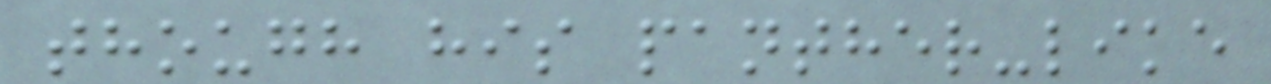though his panther-like
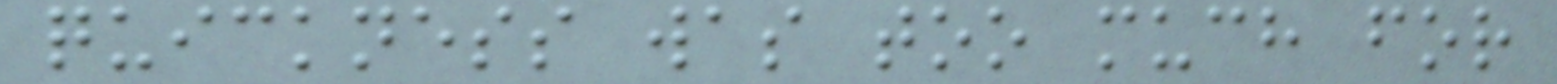quickness was too much for
